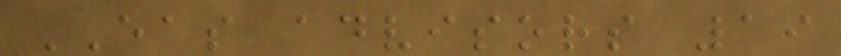EAS advisors 19
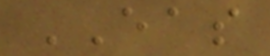EAS
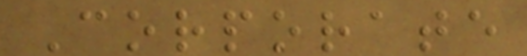Corporate
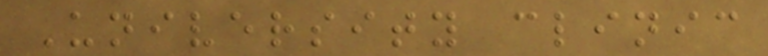University clinic
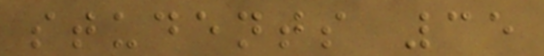students 35
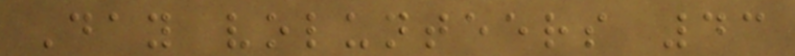Day volunteers 43
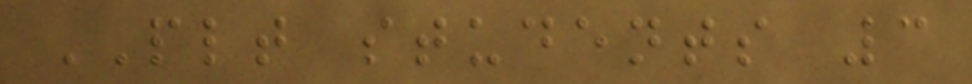PLT students 3
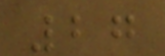27
